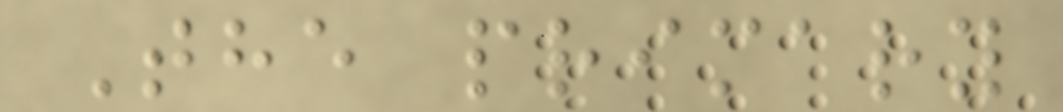The primary
